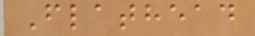Flathead
